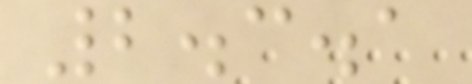2.3.1
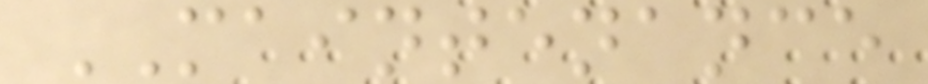MAINTENANCE
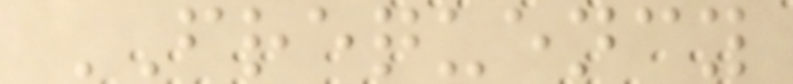FREQUENCY
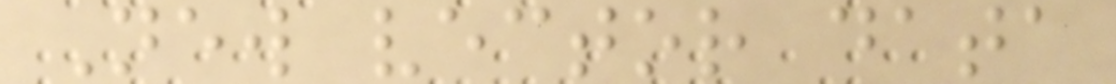New vector data
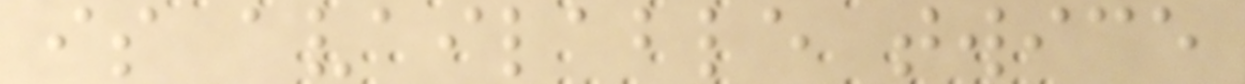is available twice
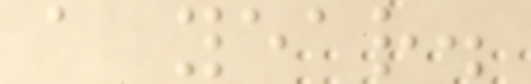a year.
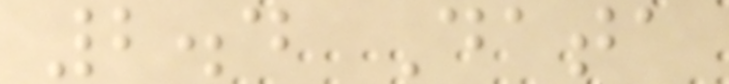2.4 Data
